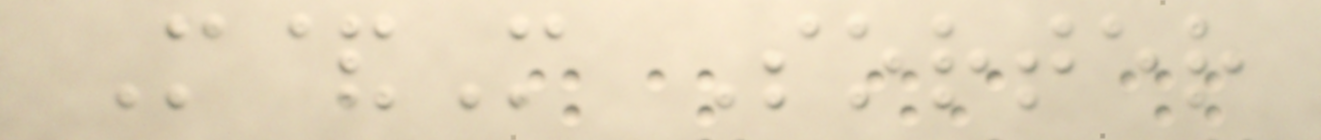M&M Sorter
